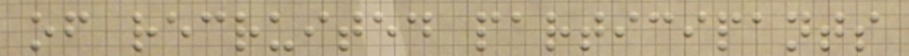of recruited participants
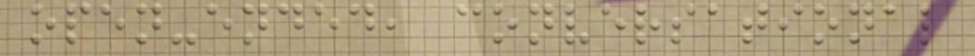open-ended, conversational
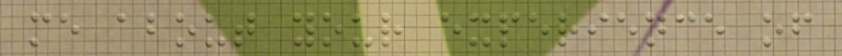me about your experience of
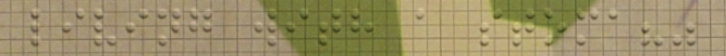living with a stoma?"
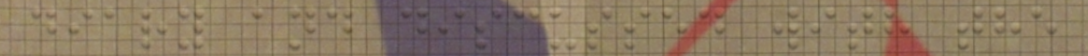diary and discussed with the
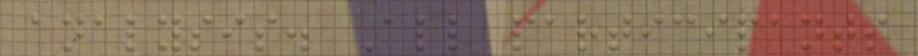analysis. All participants
